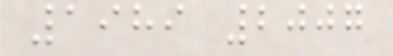1989 2007
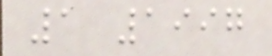1 1997
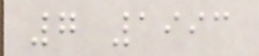7 1993
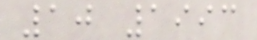10 1993
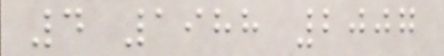4 1988 2007
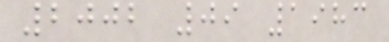2002 09 1983
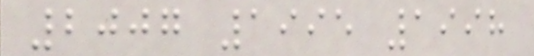2007 1995 1998
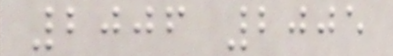2006 2005
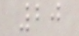20
